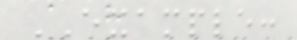EXAMPLE:
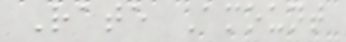Rate Amount
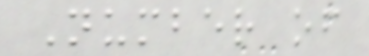Number of
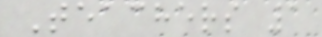Teachers 1
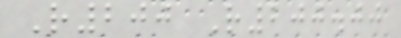R200 R200.00
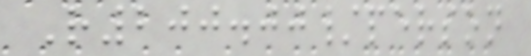R200.00/person
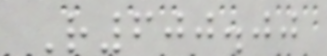R600.00
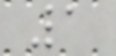1
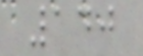140
